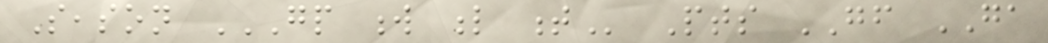Season GP W L T Pts GF GA
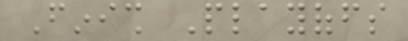Finish Playoffs
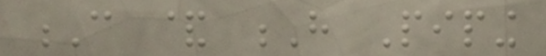C & H Piping
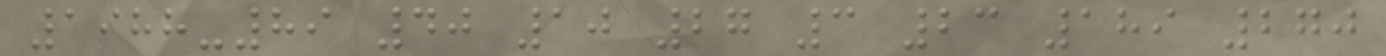1988-89 40 10 27 3 23 189 270
